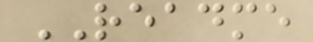README
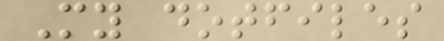My dotfiles
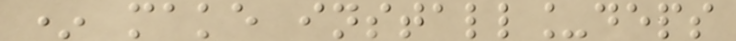* make install_deps
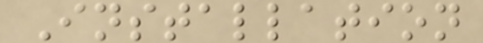Installation
